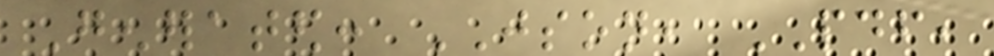Generated: JSON, PDF,
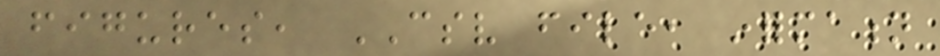figures, CSV file, information
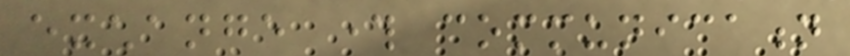exchange through communication
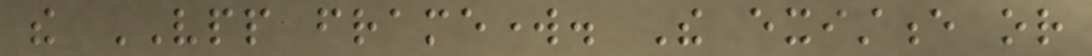the VPP framework. The existence or
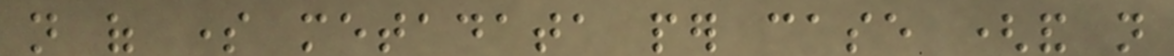not of some metadata per case (and not
